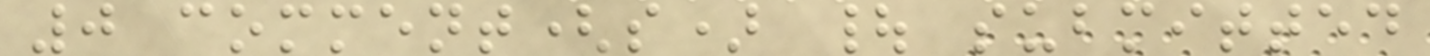0 comment(s) | submitted
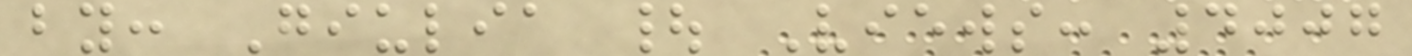by: Giulia | Views: 4007
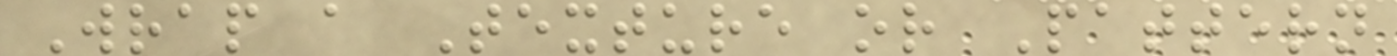Wrap a Texture or Pattern
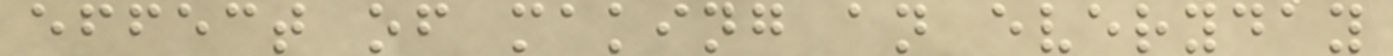effect of making an everyday
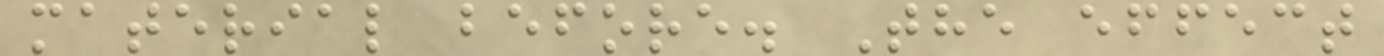material before. The effect
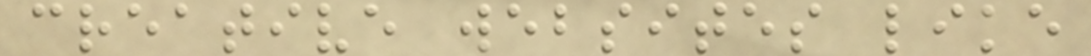creative websites like
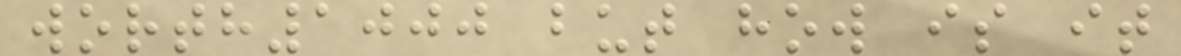worth1000 but how is it
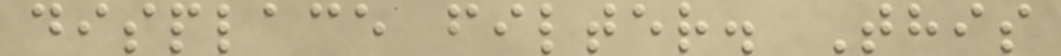displace filter. This
